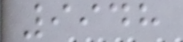9948
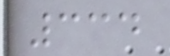334
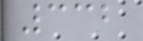332
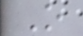O
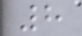8
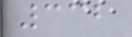332
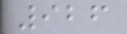926
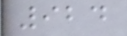924
